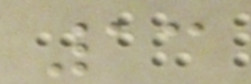13
